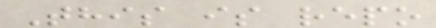This is repo
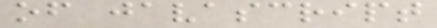of javascript
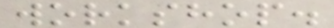workshop.
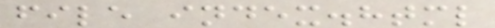file index.html
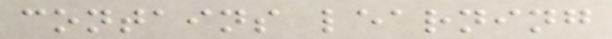contains learning
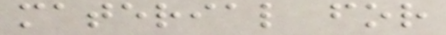material for
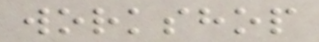workshop
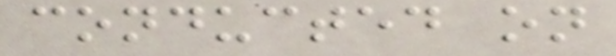conducted on
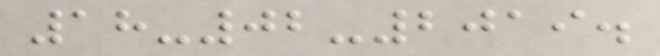18-02-2019.
